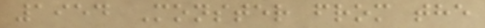1954 Monster from the
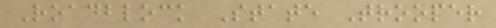Roadblock State Trooper
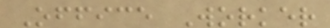Office Worker
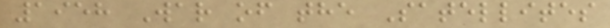1958 War of the Satellites
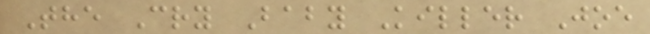The Cry Baby Killer Joe
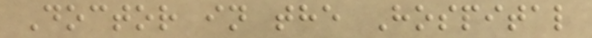Doctor in the Hospital
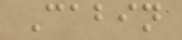Cabin
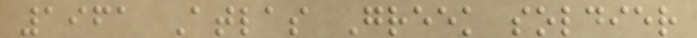1961 Atlas Greek soldier
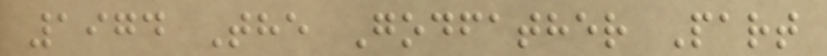1974 The Godfather Part
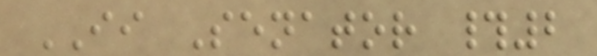II Senator #2
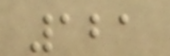121
